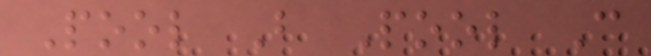Pool B Pool C
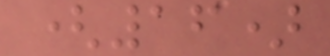(16)
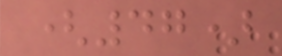(47)
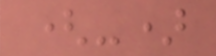(-)
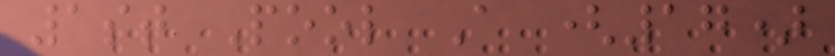1st Pool A (17)
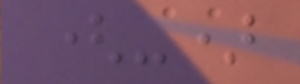(-)
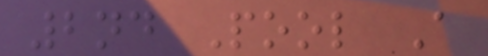2nd Pool A
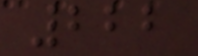222
